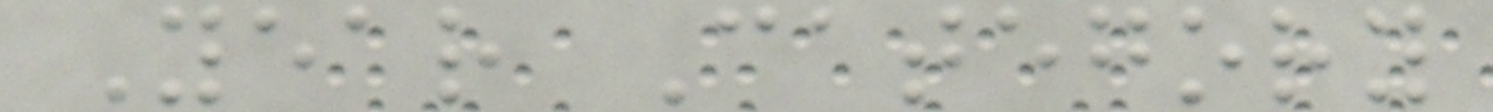Year Category
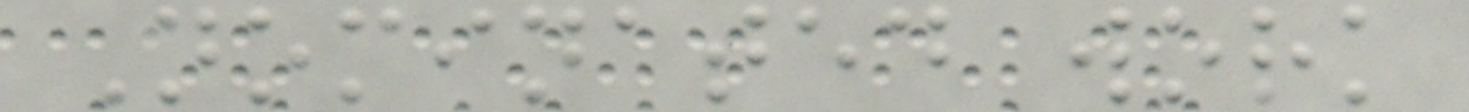Nominated work
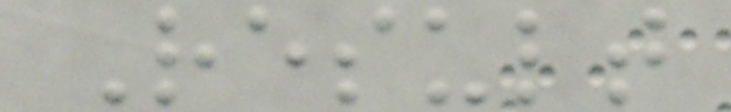Result
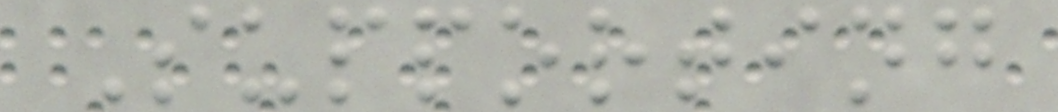Supporting
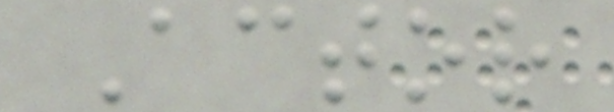Actor
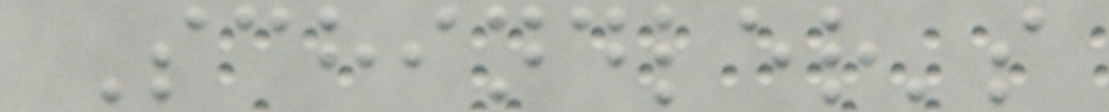Schindler's
